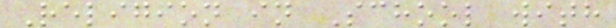Religion in School with
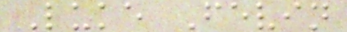Luke Fevin
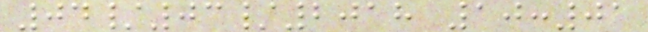04/03/2018 10:01
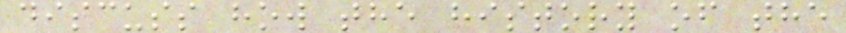discuss how the history of the
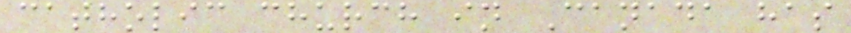catholic church in Canada has
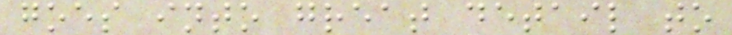goes into great detail to
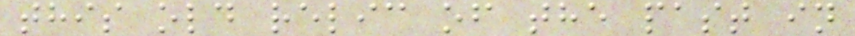this old relic of the past in
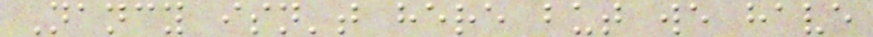Nancy isn't here but we have
